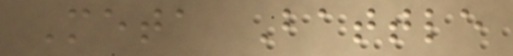Meta Battle
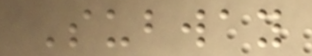Subway
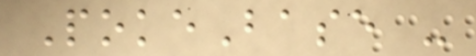PokeBase -
